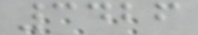3426
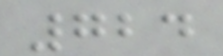724
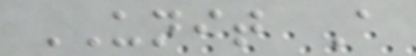UNIT A
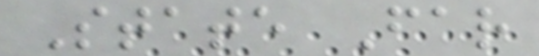State Far
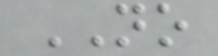NO
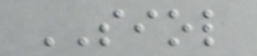SIOL
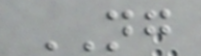NG
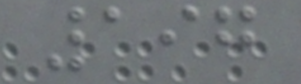197
